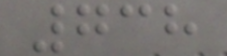738
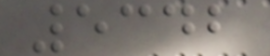5342
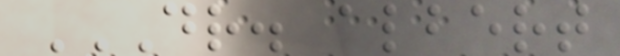DR. ALBERT
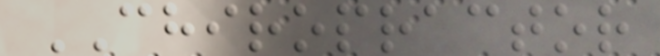CHIROPRACTOR
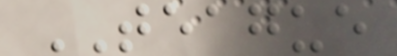TEAGUE
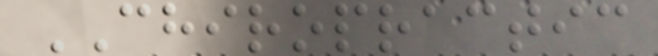CHIROPRACTIC
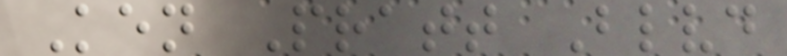Ken Pratt Blvd
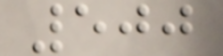500
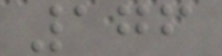176
